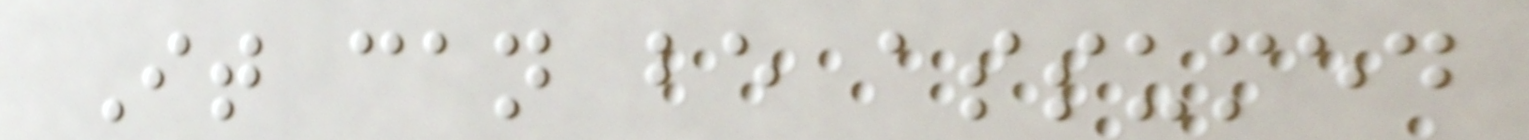It can be assumed
